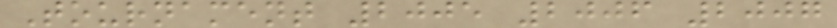Tournament 2005 2006 2007
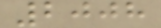2008
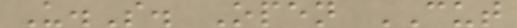U.S. Open CUT
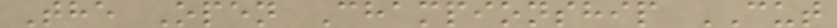The Open Championship CUT
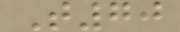T70
